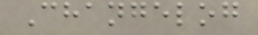Changelog
